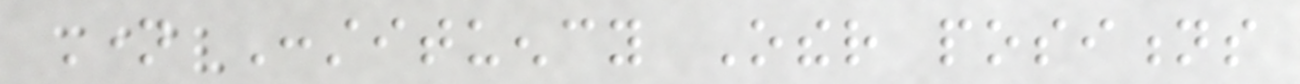Name Constituency Other positions
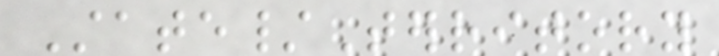State/Territory
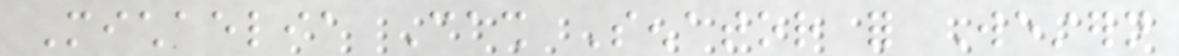Michaelia Cash Senator for Western
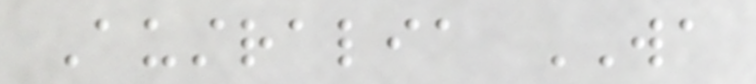Australia WA
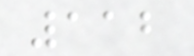112
